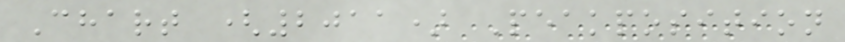Chart (2011) Peakposition
